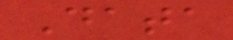Data
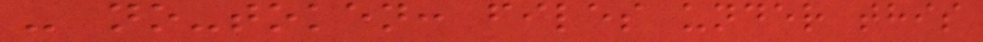- no-token: files under this
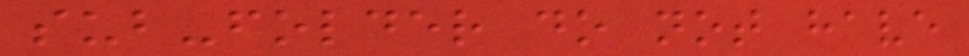sub-folder do not have
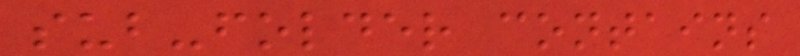sub-folder contains
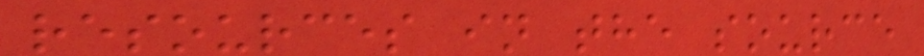resources in the source
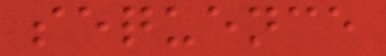sequence
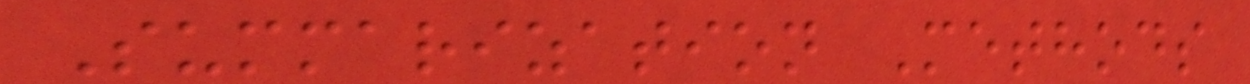Summarization Methods
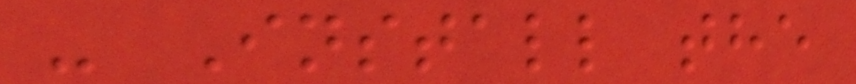- Install the
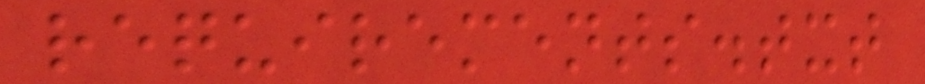requirements.txt
